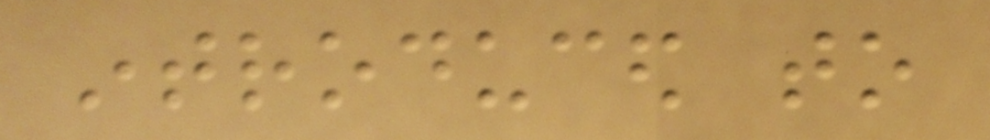introduced to
